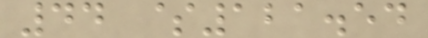44 $121.54
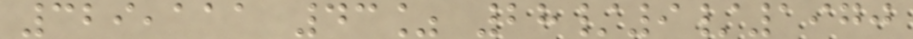329,111 43% 28/9/1970
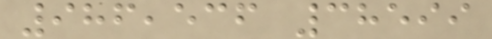986,536 38599
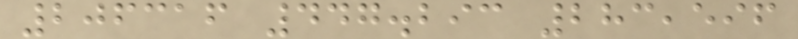206316 447.293 283,596
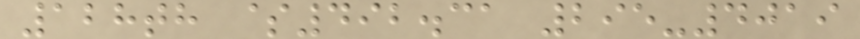128th $492.31 295-4019
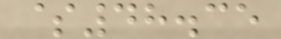$48.35
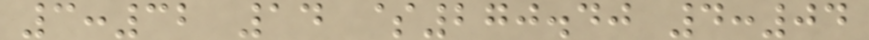3:32 14 $270.40 4:04
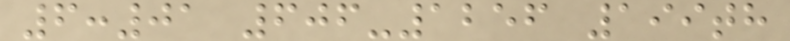6:01 606-1256 199th
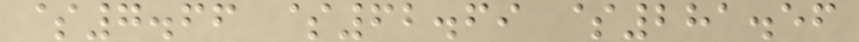$7.66 $62.69 $281.56
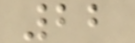22
